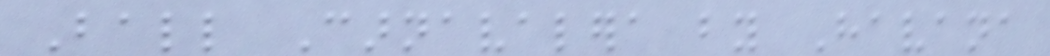Ball Carnavalera by Havana
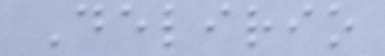Delirio
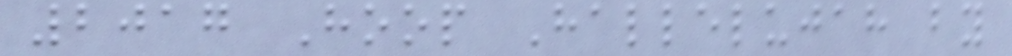2017 Hoop Hallelujah by
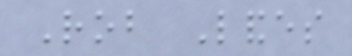Rob Landes
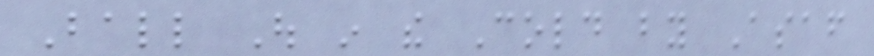Ball Out in the Cold by Asaf
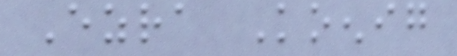Ezra Koenig
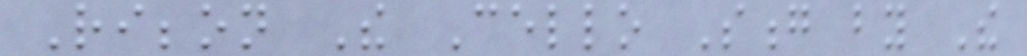Ribbon The Cello Song by The
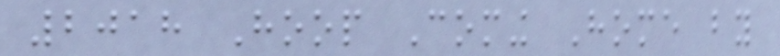2018 Hoop Coming Home by
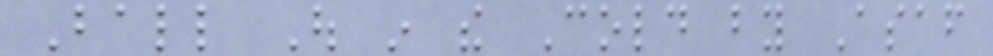Ball Out in the Cold by Asaf
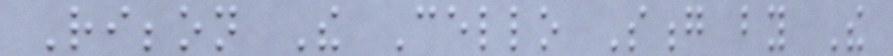Ribbon The Cello Song by The
